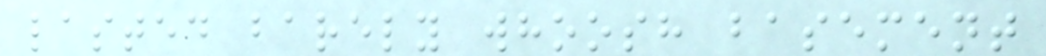lasted barely whoosh basement
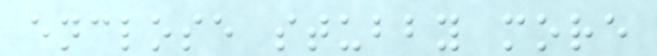enclose stubby more
